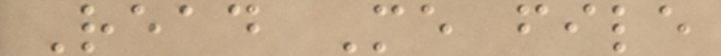Read Me file
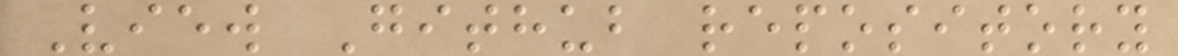View Github repository
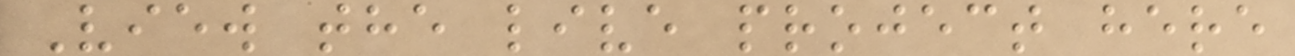View the live project here
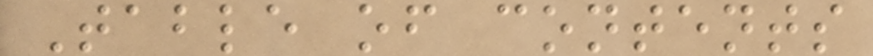Table of contents
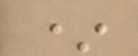*
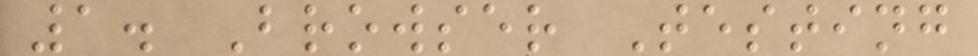1. Browser Testing
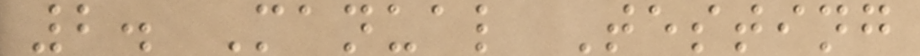2. Manual Testing
